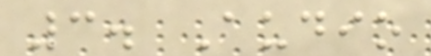3. Audio
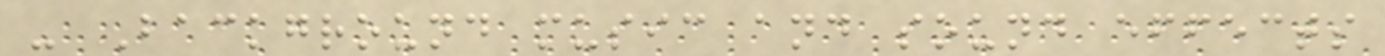- Background music and sound effects
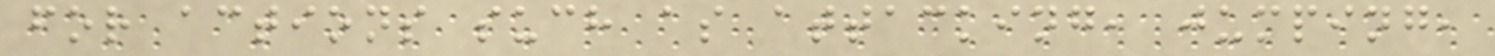for actions such as attacking, jumping,
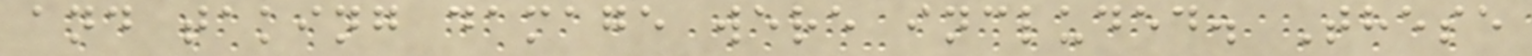and taking damage were included. These
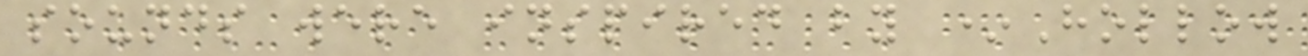sounds were inspired by *Hollow
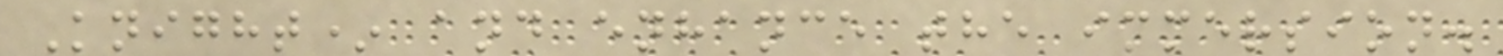Knight* and enhance the immersion.
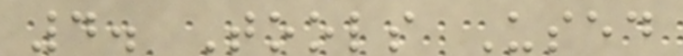4. Tools Used
